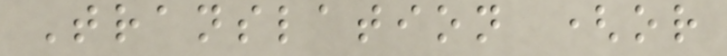Translation (or
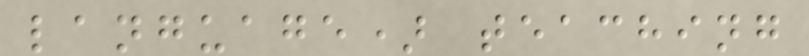language) teaching
